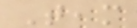Team
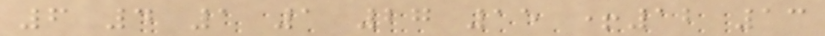6 4 1 1 27 15 +12 13
